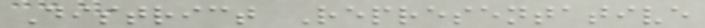District Representative
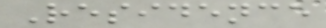Residence
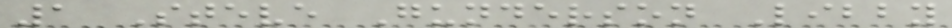1 Steve Gunderson Libby
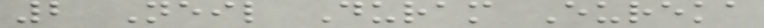2 Neil Duram Eureka
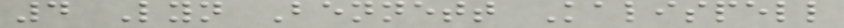4 Lyn Bennett Kalispell
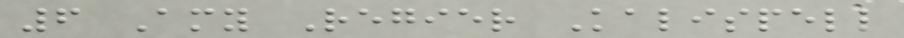6 Amy Regier Kalispell
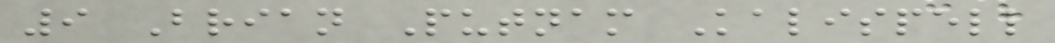9 Brian Putnam Kalispell
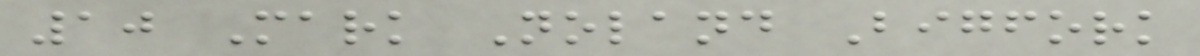10 Mark Noland Bigfork
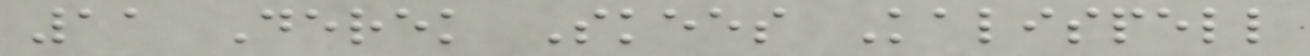11 Derek Skees Kalispell
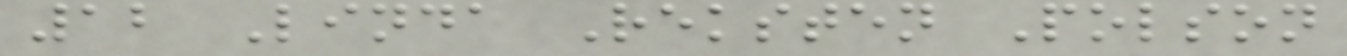12 Linda Reksten Polson
